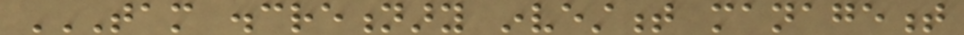TAM DISCRETIONARY INVESTMENT MANAGEMENT
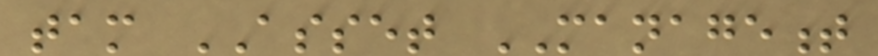tam ASSET MANAGEMENT
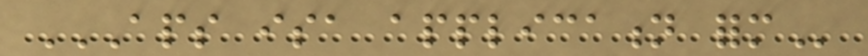APS ISA APPLICATION FORM
